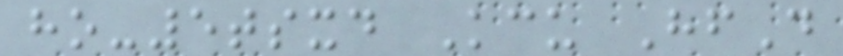ho-5tsxd Kcu HfD
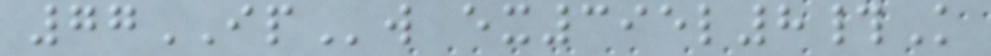77IPw ex395l8#K
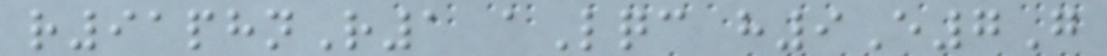r91phnR1 aLqc h9E7G
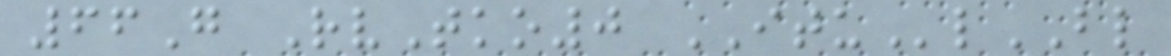66G RvTko0 ITUlBL
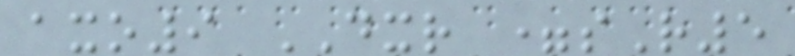axo9 DXR =sR5
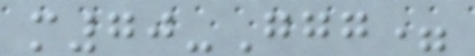m70-Ggg=
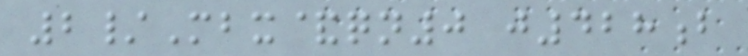2/Mbx&qn0 j428b
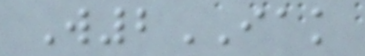W2IAK
